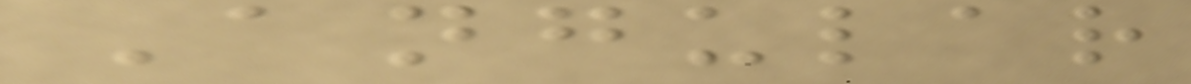Angular
